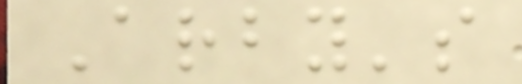Arby's
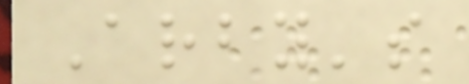Arby's
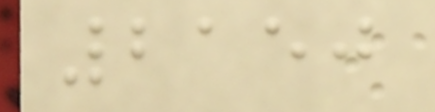2150
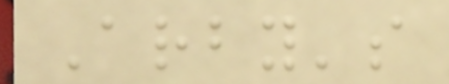Arby's
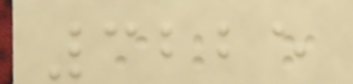3225
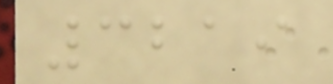3219
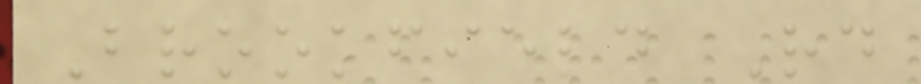Brookfield Rd
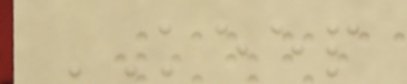KEEP
